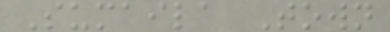Sumaila Town
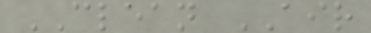CLEAN AIR
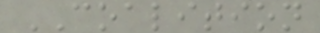COALITION
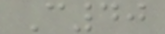C40
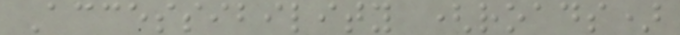Accessibility (roads)
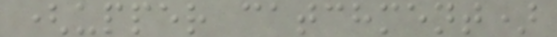(upper catchment)
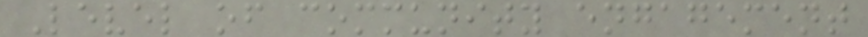Level of community engagement
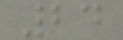24
